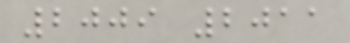2009 2011
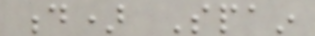d) Spain
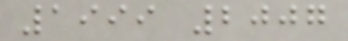1999 2007
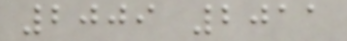2009 2011
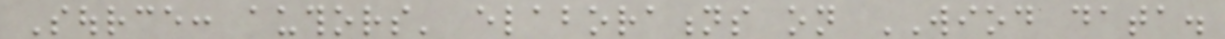Source: authors' elaborations on WIOD data.
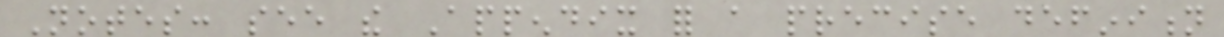Notes: see the Appendix for a precise definition
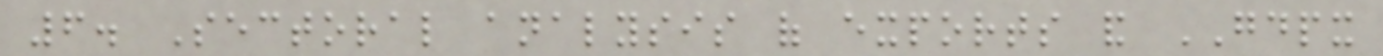6. Sectoral analysis of exports and GDPX
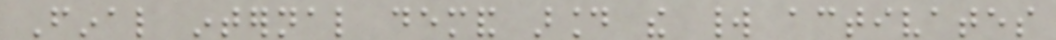Final internal demand around the world activates
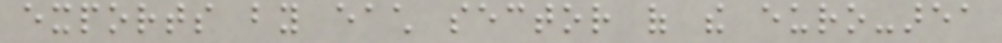exports by each sector of the euro-area
